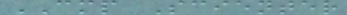CMP Scienter
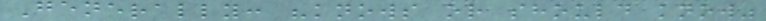Generally: "knows or should know"
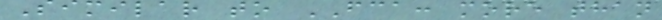Similar to FCA: more than
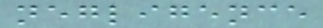negligence
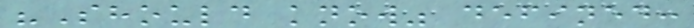"Should know" defined:
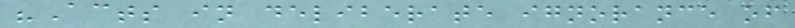"Acts in deliberate ignorance of
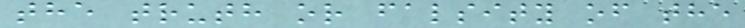the truth or falsity of the
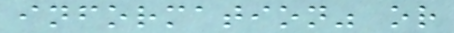information" or
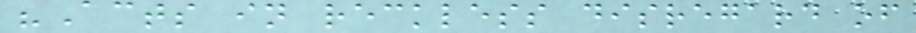"Acts in reckless disregard of
